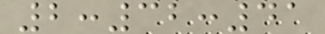2:32:41
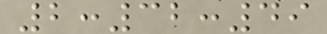2:32:49
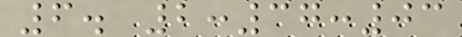6. 2:37:03
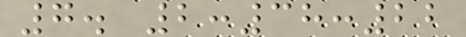7. 2:38:22
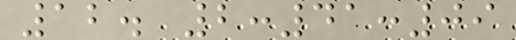12. 2:41:09
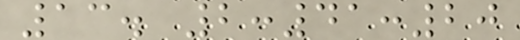13. 2:41:20
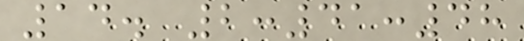14. 2:41:48
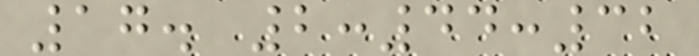17. 2:44:32
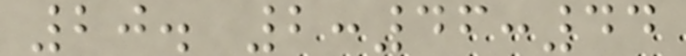20. 2:46:44
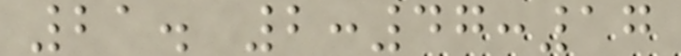21. 2:47:17
